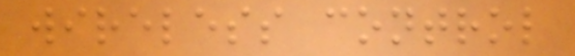wireless control
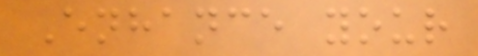Enhance your
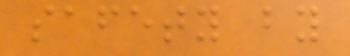safety by
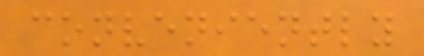conveniently
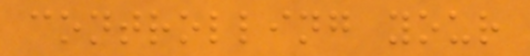controlling your
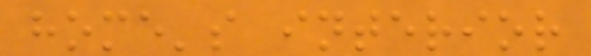home's interior
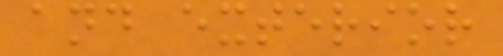and exterior
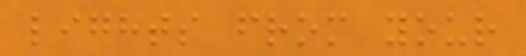lights from your
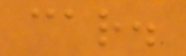car.
